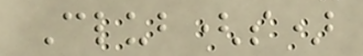Club(s)
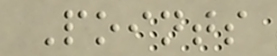Points
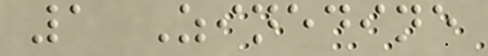1 Zinedine
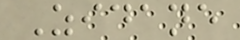Zidane
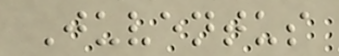Juventus
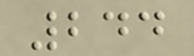244
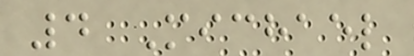4 Michael
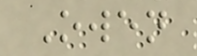Owen
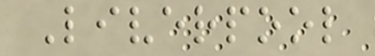Liverpool
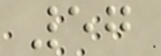57
